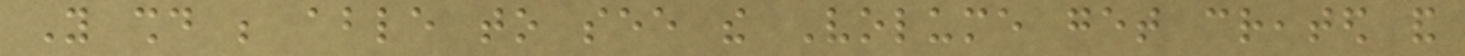You should be able to see the Volume get created and
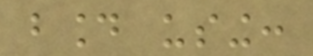bound using:
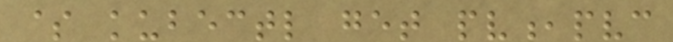$ kubectl get pv,pvc
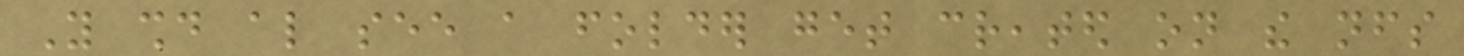You should also see a folder get created on the nfs
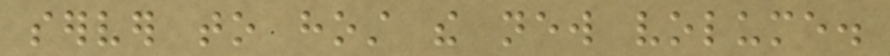server to host the new volume.
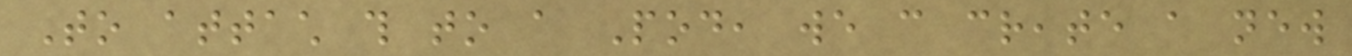To attach this to a Pod, we can create a new
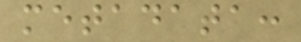metadata:
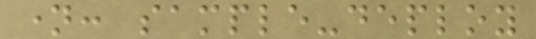name: sample-deploy
